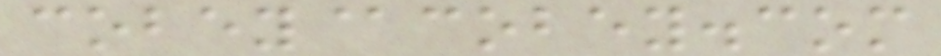cobey@cobey.com
